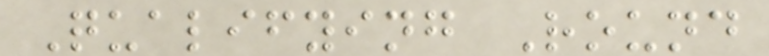Qualifying Round
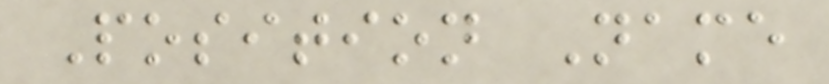Position Name
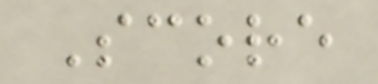Score
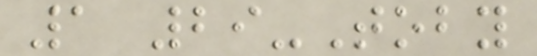1 29-Toby
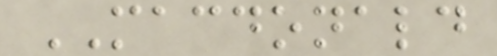MACDONALD
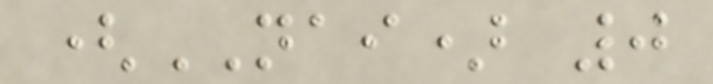(NAI) 0
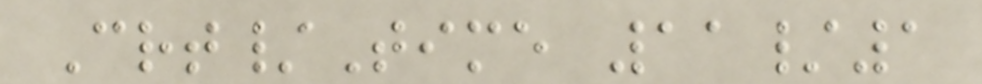Crt/Time 11/1
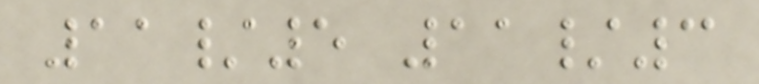11/5 11/3
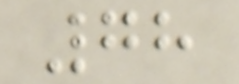78
